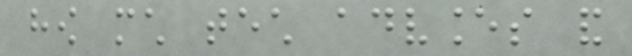how much tech advances and
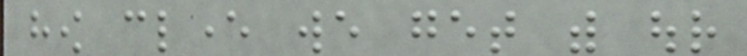how clever we get with our
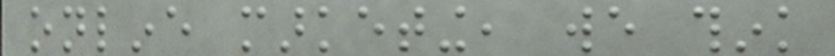online marketing, we think
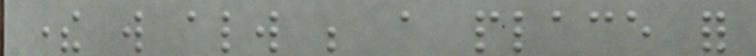there will always be a place for
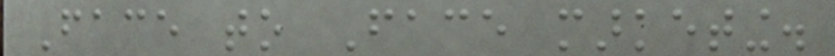Face to Face marketing.
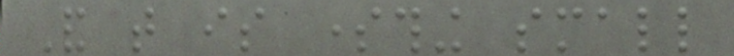And that is something small
